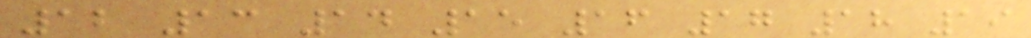12 13 14 15 16 17 18 19
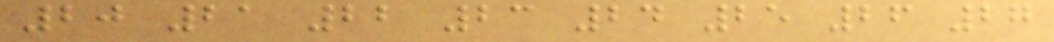20 21 22 23 24 25 26 27
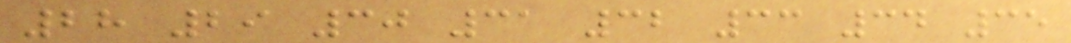28 29 30 31 32 33 34 35
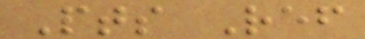Pts Ref
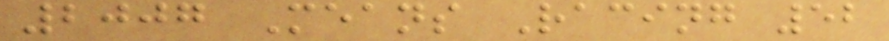2007 Means Racing 52
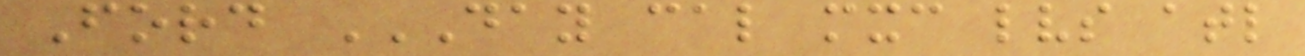Ford DAY CAL MXC LVS ATL
